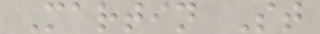Martin St
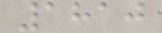1810
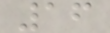16
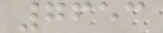7653
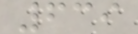639
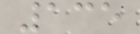135
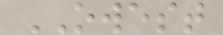OWEST
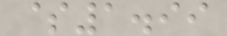$1.99
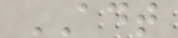ADT
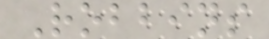Robbins
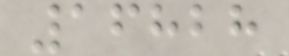16828
